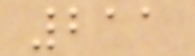211
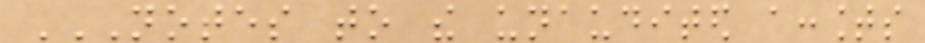NOTES TO THE UNAUDITED ACCOUNTS
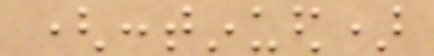(continued)
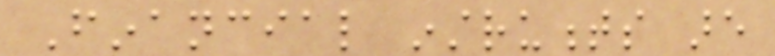Financial instruments are
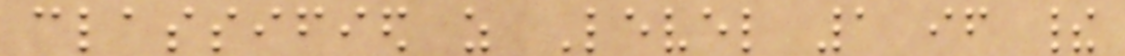classified as Level 1 if their
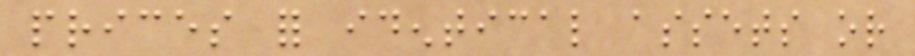prices for identical assets or
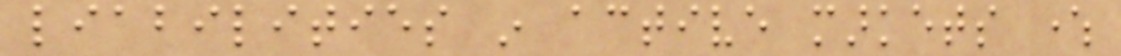liabilities in active markets where
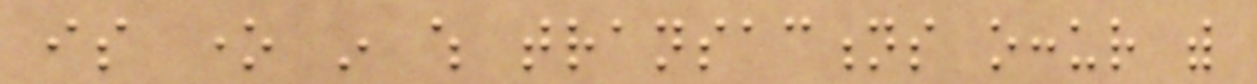is one in which transactions occur with
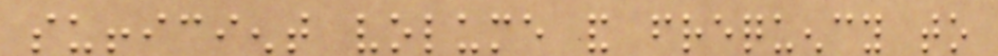sufficient volume and frequency to
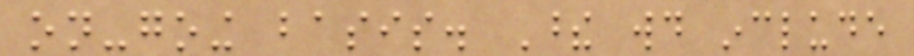on-going basis. These would include
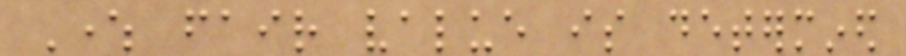Where fair value is determined
